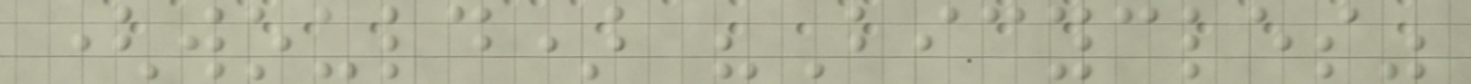(would) "Bicycles"
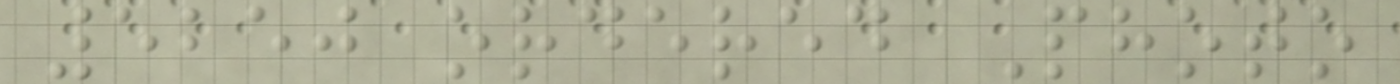5250 ordered Photo
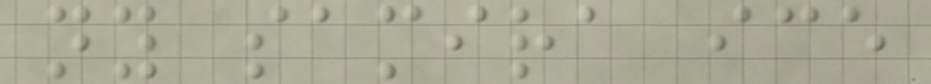ny samira ice
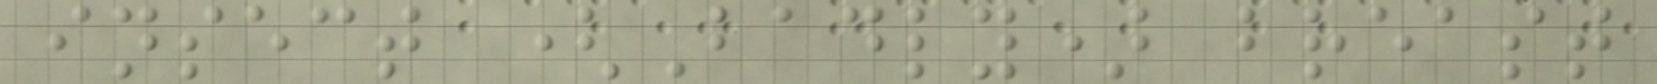insect (Badly) breast
